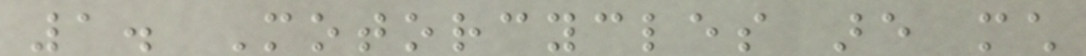1. Motorcycles are much
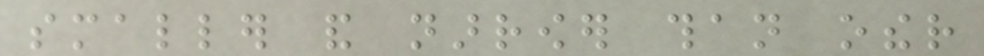smaller and narrower than other
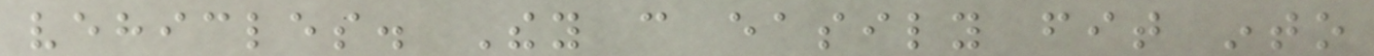vehicles. They can easily fit into
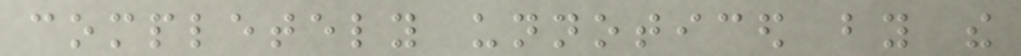completely unnoticed by the
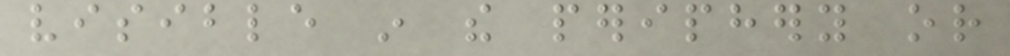visible in the periphery or
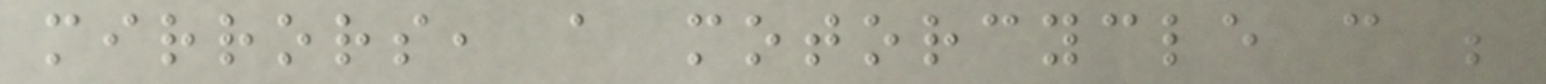mirrors, a motorcycle can be
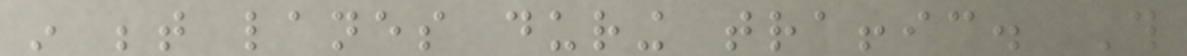in between lanes during traffic. This
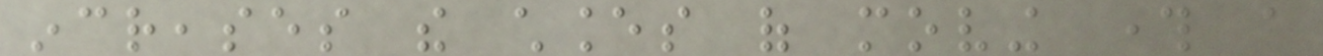increases the chances of moving through a
